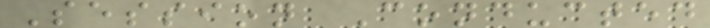Session Conducted
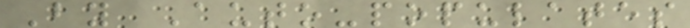By Auto-populates
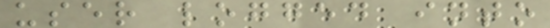user logged into
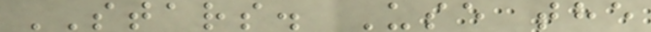STARS. Use the
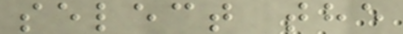select the
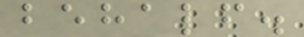behalf.
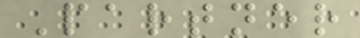Partner
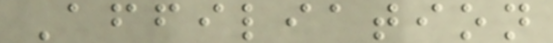Affiliation
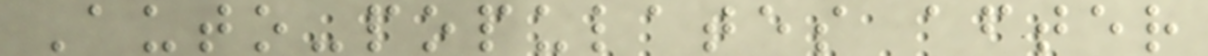Auto-populates after
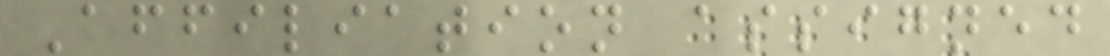Affiliation assigned
